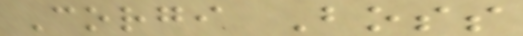Corgi Boss
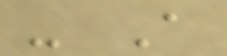- A
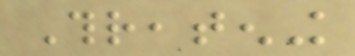Threatening
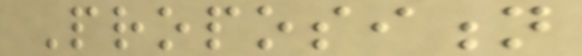Proposition
